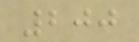200
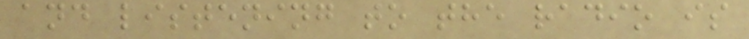and listening to the radio is
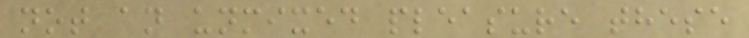not an unmixed pleasure these
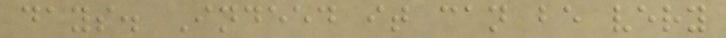days. Indeed it can be very
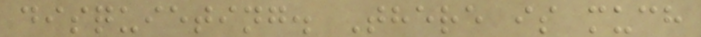disquieting. There is much
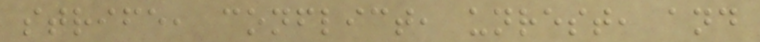strife, conflict, unrest, and
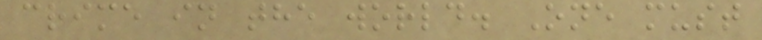crime in the world. One must
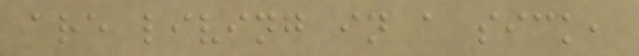are living in a sick,
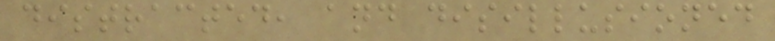distracted, and disillusioned
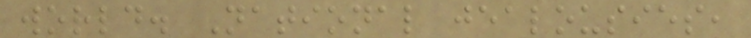world. National jealousies,
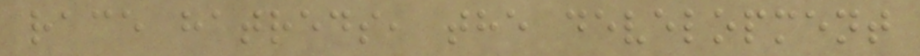race hatreds, the development
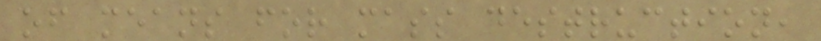of means for mass destruction,
